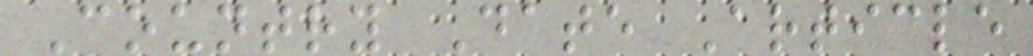Country Date Article
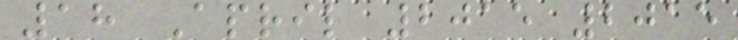18 April 2015 2015
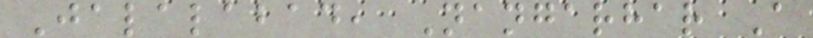Jalalabad, Nangarhar A
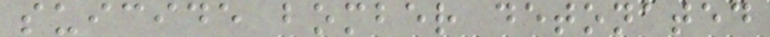suicide bomber detonated
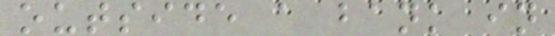outside a bank in
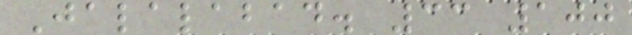Jalalabad. 33 100
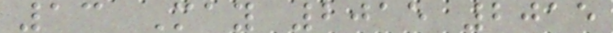13 May 2015 2015
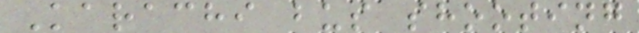Karachi bus shooting
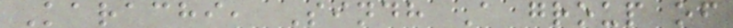Karachi, Sindh A group of
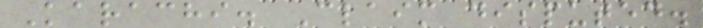Karachi. Claim disputed.
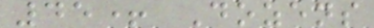45+ Dozens
